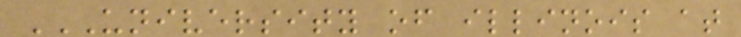UNIVERSITY OF ILLINOIS AT
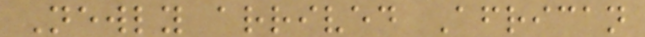Newly arrived African
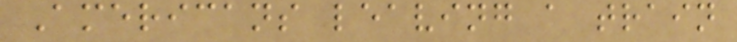Americans leaving a train
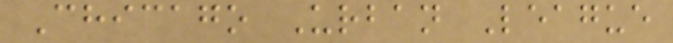Chicago Urban League
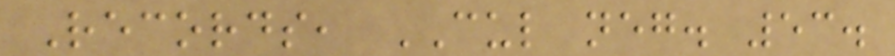Records, CUL neg. 53.
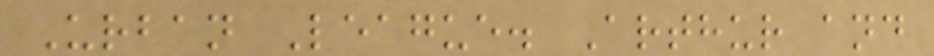Urban League. Arthur and
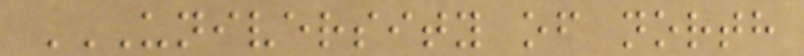UNIVERSITY OF NORTH
